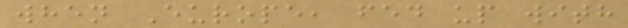when Europe, fed up with
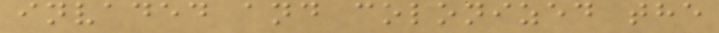invaded and colonized the
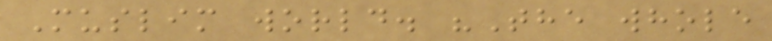Muslim world. "The whole
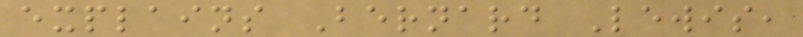explains Bernard Lewis,
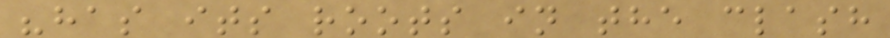"has its roots in the clash
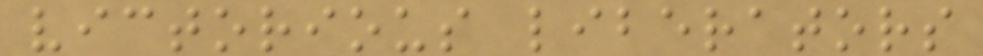victorious liberators
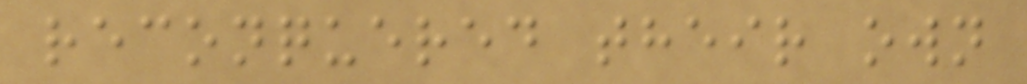reconquered their own
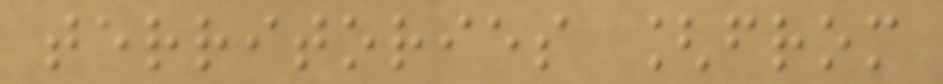territories [from
